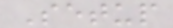Setup
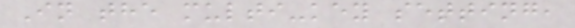In the multi-key setting,
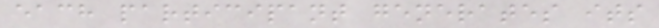each participant generates its
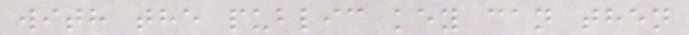with the public key can then
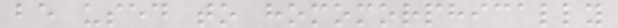be used to homomorphically
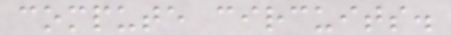compute circuits.
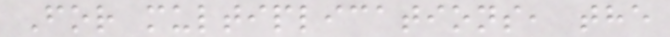For multiplications, the
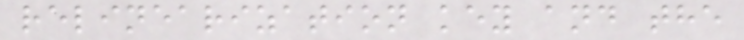relinearization key and the
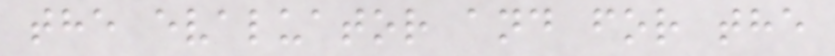the evaluator and for the
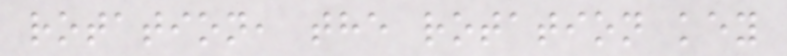rotation, the rotation key
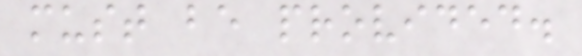must be provided.
